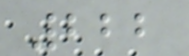222
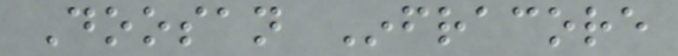Doosan Infracore
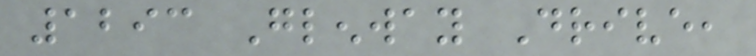1293 Glenway Drive,
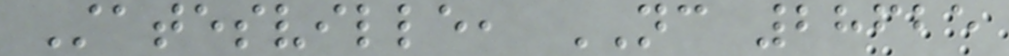Statesville, NC 28625
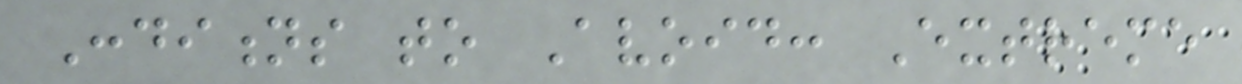Conditions to Avoid: Extreme
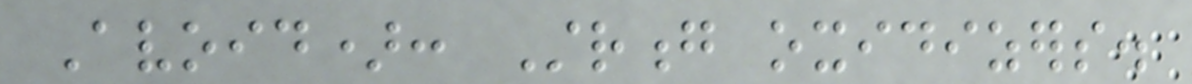Avoid): Strong oxidizers.
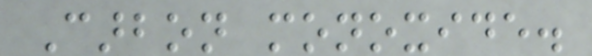Carbon monoxide.
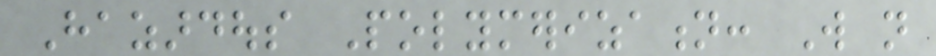Hazardous Polymerization: Will not
